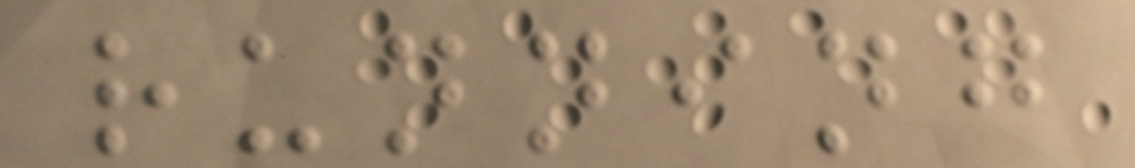running
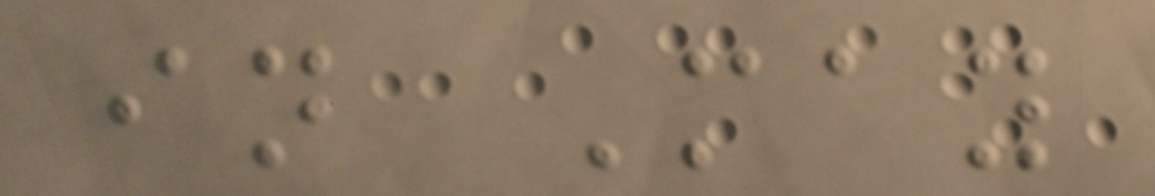in May
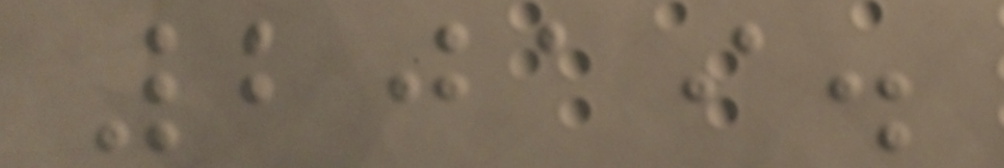2019.
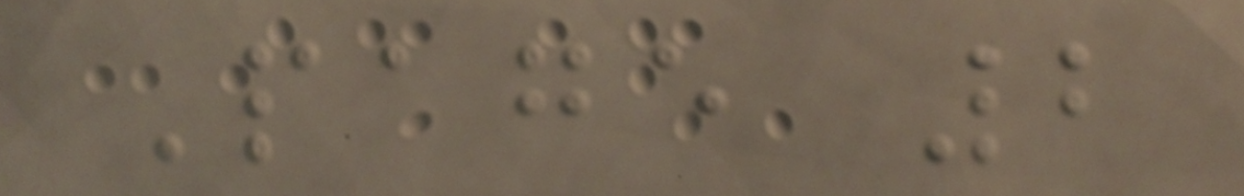Page 2
